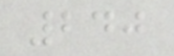240
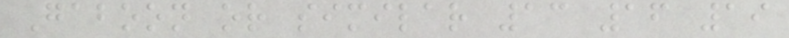Gaboon or similar 13 16 19
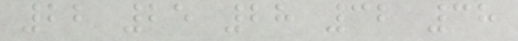22 25 28 32 38
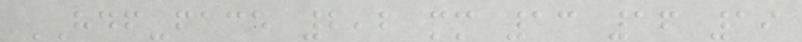HDF-face 2,2 mm 13 16 19
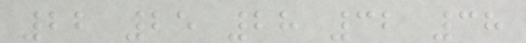22 25 28 32 38
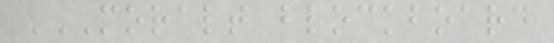MORALT BLOCKBOARD
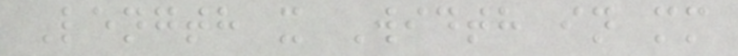Length x Width in mm
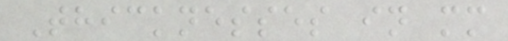Thicknesses in mm
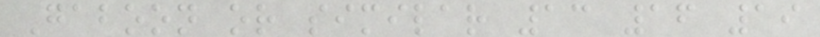Gaboon or similar 13 16 19
